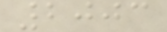2003
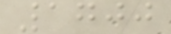1700
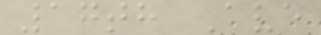17th Ave
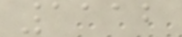1112
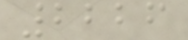2226
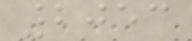2053
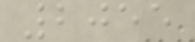2055
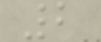2
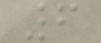6
